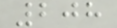208
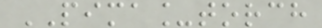PIMA_torch
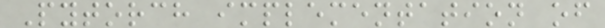Pytorch implementation of
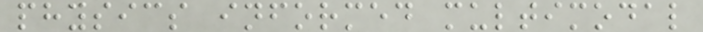physics informed multimodal
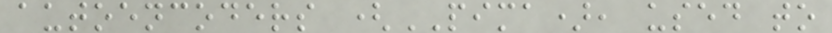autoencoders (PIMA), used to
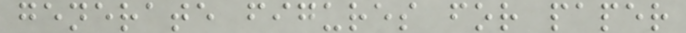generate figures for paper
